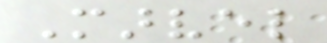Marvel
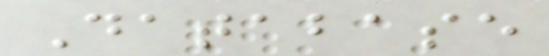Database
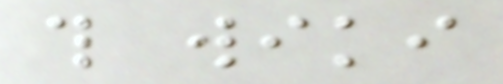this wiki
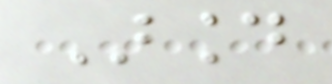Around
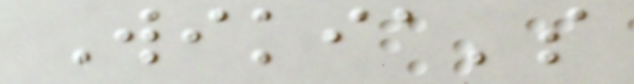Wikia's
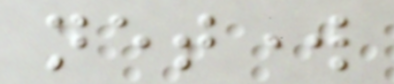network
